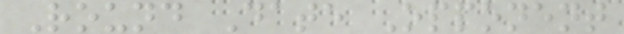Round Date Opponent
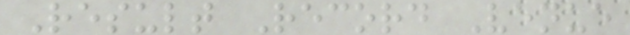Result Record Venue
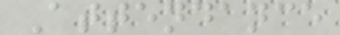Attendance
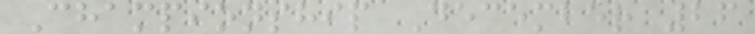Championship December 26
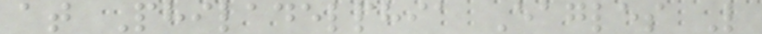at Philadelphia Eagles L
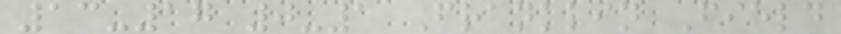13-17 0-1 Franklin Field
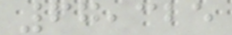67,325
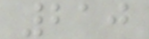210
